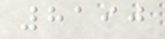8190
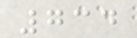734
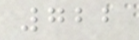722
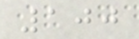100
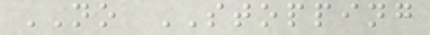NO STOPPING
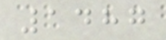1487
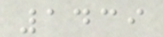1439
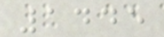1445
